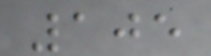105
